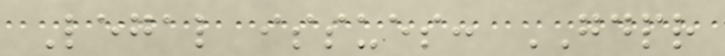Legal issues: GDPR
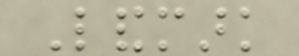Landmark
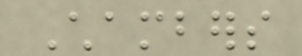Chambers
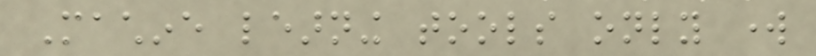Machine learning tools only work
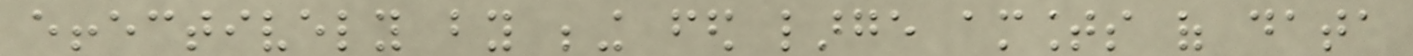effectively by being fed large amounts of data
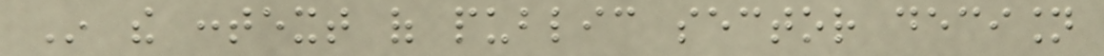In the context of public sector decision
